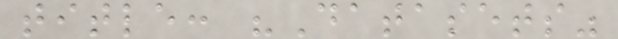title: "Datasets"
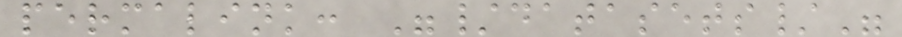permalink: "/datasets/"
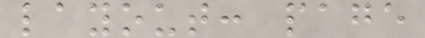layout: page
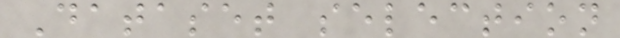Dataset selection
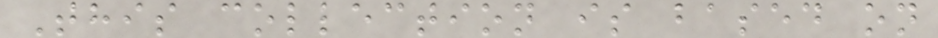This collection is based on
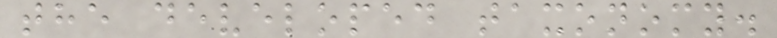the developed taxonomy.
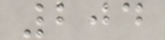204
